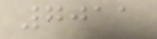7011
